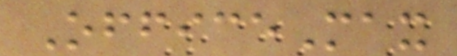OfficeMax
